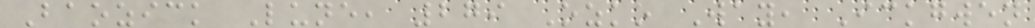Baozick Lune, 279 Ozko Way, Ickgwen
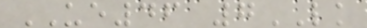UE46 7LK
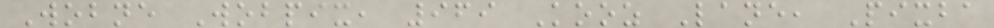Wobne Wobpix, 969 Kooz Lane, Pixba
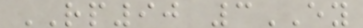RP90 3EY
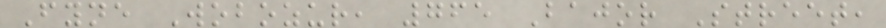Fyne Wobozur, 765 Bajor Street,
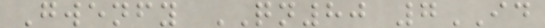Gwenfy QN80 7ID
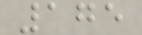175
